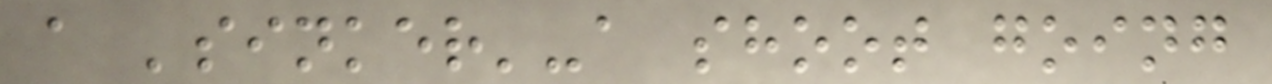a 'sinker'-a shoot going
